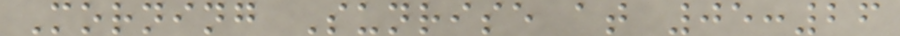Morning Sunrise at 05:26
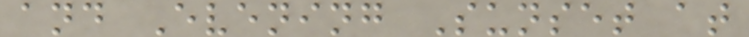and Evening Sunset at
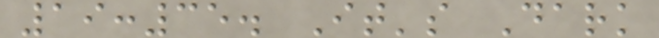19:35. It's Dark
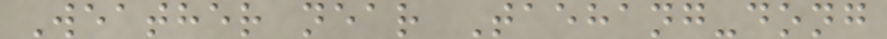Weather near Taehang-dong
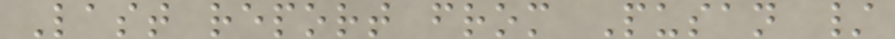Last report from Pusan /
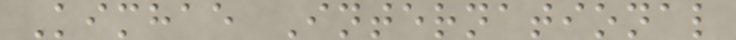Kimhae International
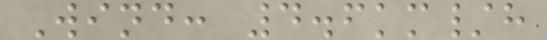Wind: 4.6km/h
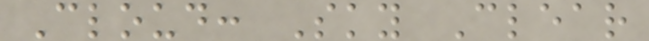Cloud: Sky Clear
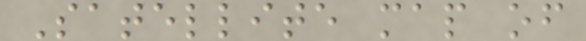Satellite map of
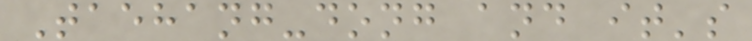Taehang-dong and it's
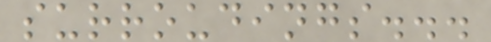surroudings...
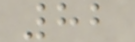82
